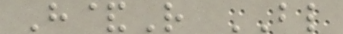H&R BL
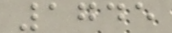1745
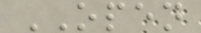OPEN
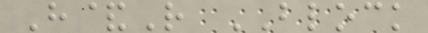H&R BLOCK
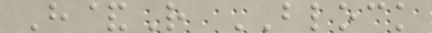H&R BLOCK
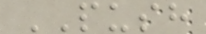PUSH
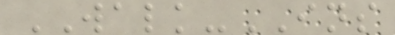WALK-INS
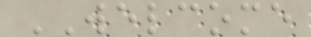WELCOME
